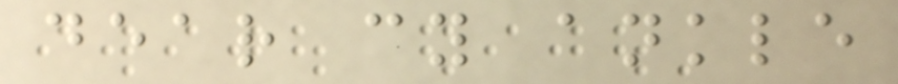dear cy ankle
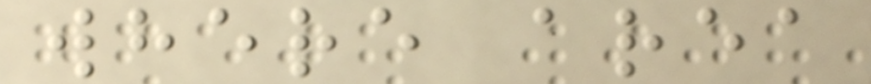where area
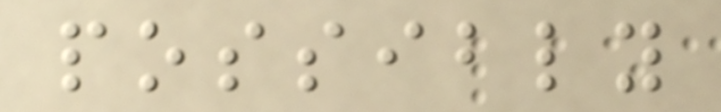possibly
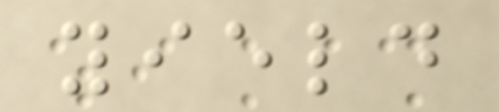yield
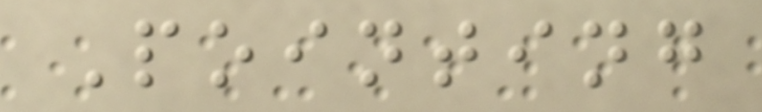Pointing
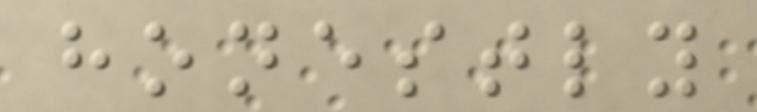honestly
